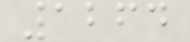1264
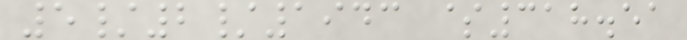5/2/1943 $318.51
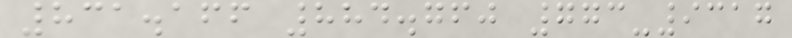831.166 884.760 773-9317
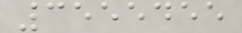3555455
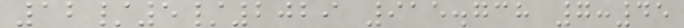12/5/2029 915.738 7:45
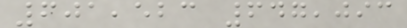601,523 647,093
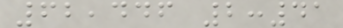62,446 2:41
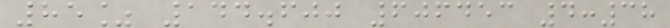85% 144.600 606453 4:38
